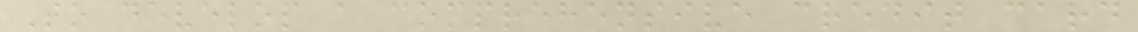To develop a comprehensive credit card
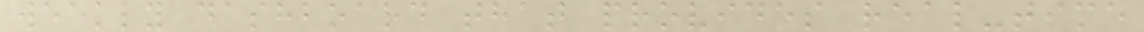weekly dashboard that provides real-time
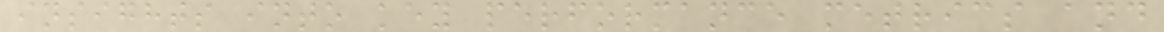insights into key performance metrics and
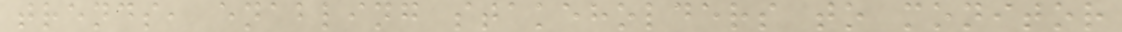trends, enabling stakeholders to monitor
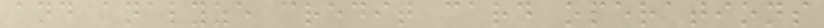and analyze credit card operations
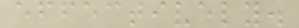effectively.
